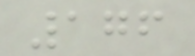176
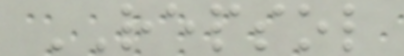REPSOL
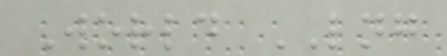World LNG
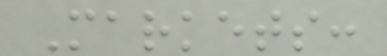Markets:
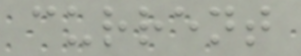current
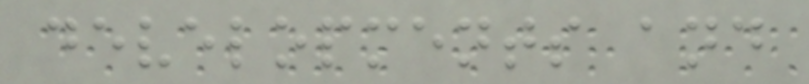developments and
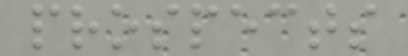prospects
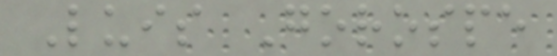Luis Gorospe
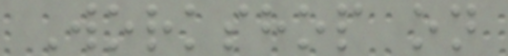Workshop on
